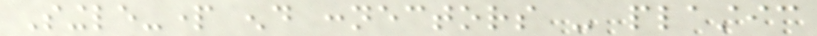Single-part end connectors - plastic
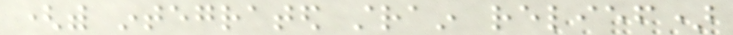(with integrated strain relief)
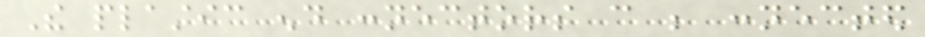The plastic end connectors can be connected
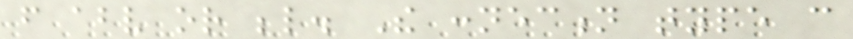from above or below. The connection type can
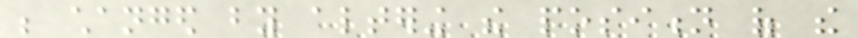be changed by altering the position of the
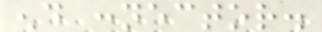end connector.
